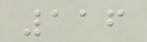116
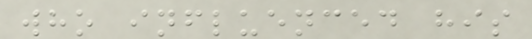who influenced his
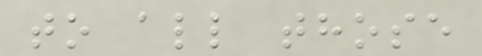to all those
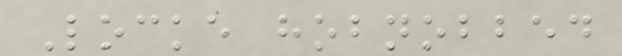Locke hobnobbed
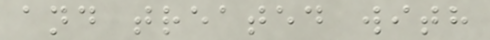and treated with
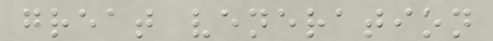great veneration
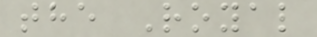the Royal
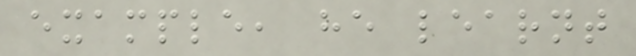example, he learnt
